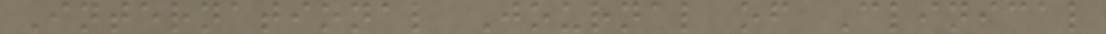International Journal of Clinical
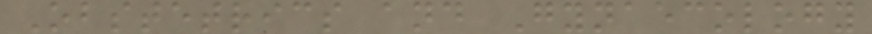Obstetrics and Gynaecology
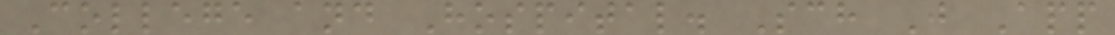College and Hospital. Sch J App
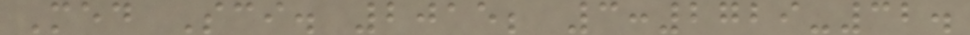Med Sci. 2015; 3:2729-32.
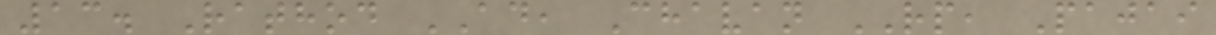13. Rathod AD, Chavan RP, Pajai
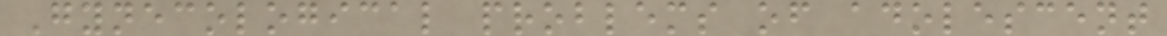Gynecological problems of adolescent
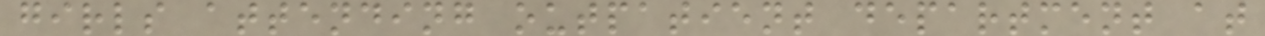girls attending outpatient department at
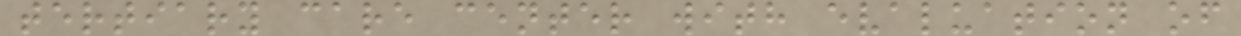tertiary care center with evaluation of
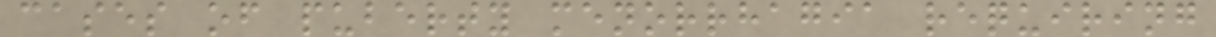cases of puberty menorrhagia requiring
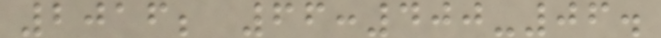2016; 66:400-06.
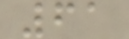61
